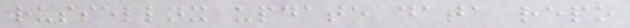russellnx update data repo
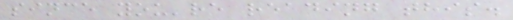since you're reading this.
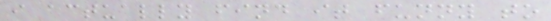i actually find it funny to
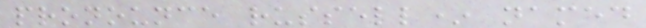pronounce russell* named
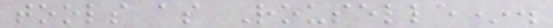tools as Rouselle*.
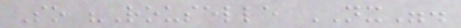So "Rouselle NX".
